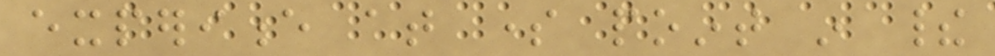experience at some point in their
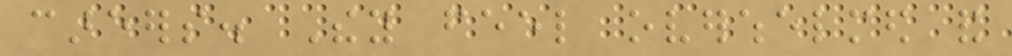careers. They feel overwhelmed and
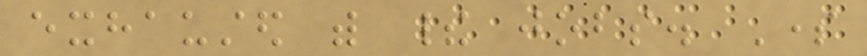exhausted with their jobs. Some
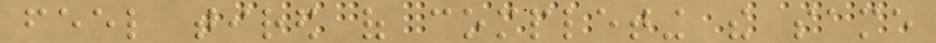feel tired of completing the same
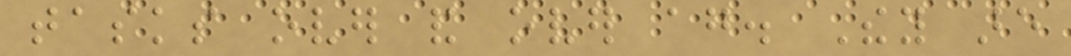tasks over and over again. They are
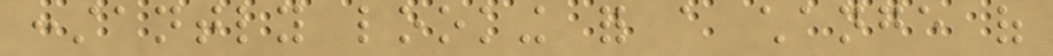constantly looking for a change of
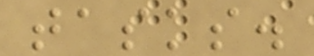tasks.
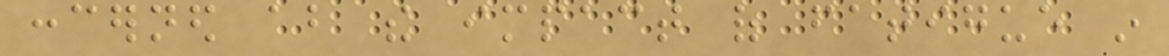concerned about the impact of fatigue in
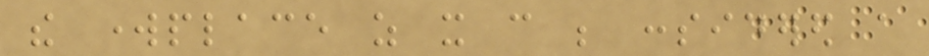the workplace as it can be considered a
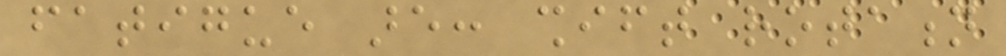fatigue are: shift rotation
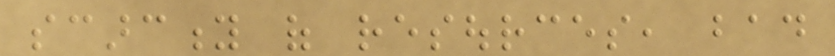scarcity of resources, bad
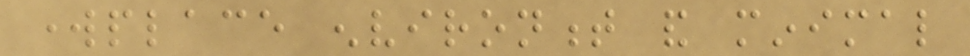workplace environment and minimal
